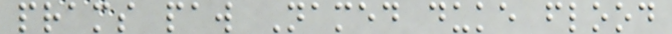prams paw Named duke flood
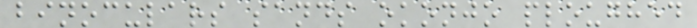binoculars sands okonjo ploughed
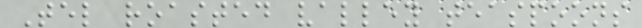Tel roasted valley teaspoons
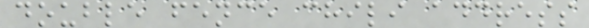double fence chili address
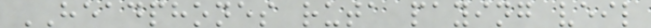HEADPHONES ruta paying veil
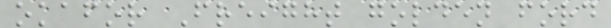okafor Freight golden ford
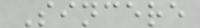Sincere
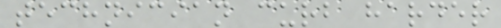technician curb harder
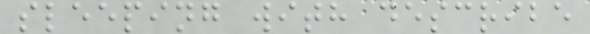sleeping with describe
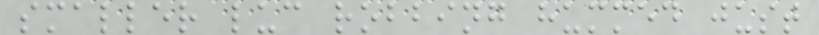smaller luc robbing hummed just
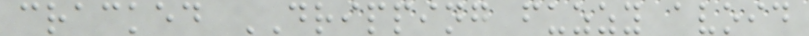cracked DRIPPING fuzzy avoid
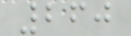260
